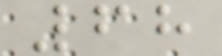68
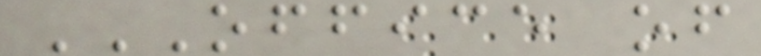OFFICE OF
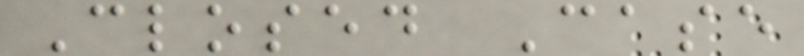Closed Case
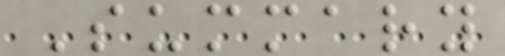Summary
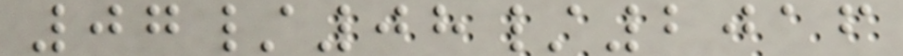07/08/2016
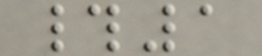#1
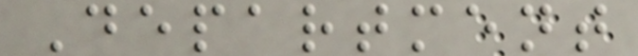Department
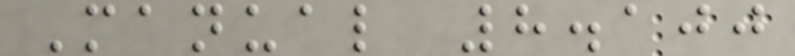Manual 8.100
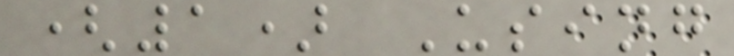(1) Using
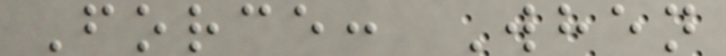Force: When
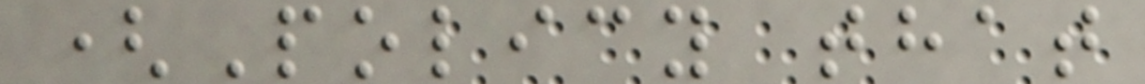(Policy that
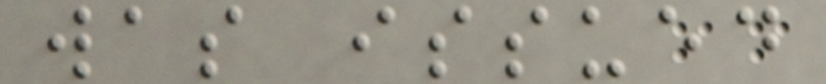was issued
